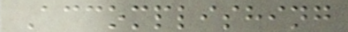Accomplishing
